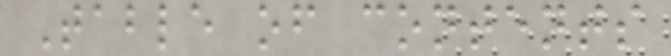Table of contents
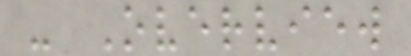- Overview
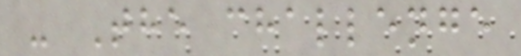- The challenge
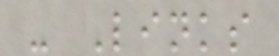- Links
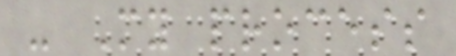- My process
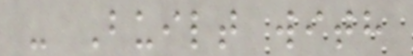- Built with
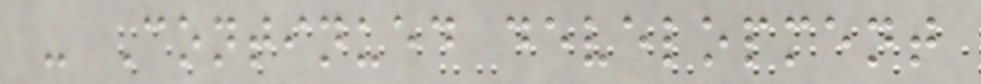- Continued development
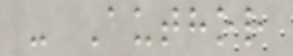- Author
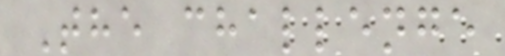The challenge
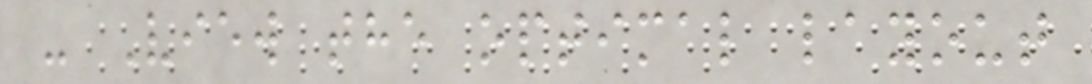- View the optimal layout
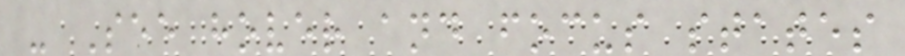- See hover and focus states
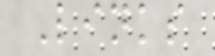Links
